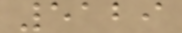5129
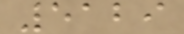5129
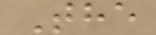The
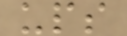ups
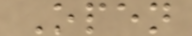Open
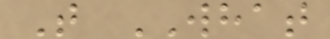T WHAT
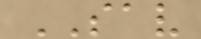SAV
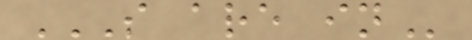S ARE IN
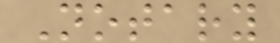Notary
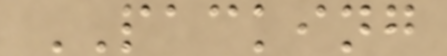PACKING
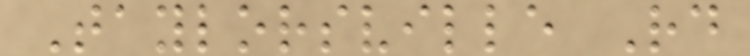Taylorsville Rd
